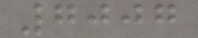7007
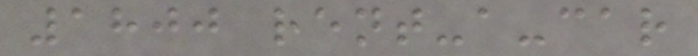1800 rent-a-car
